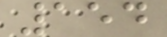154
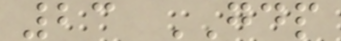23 GDP
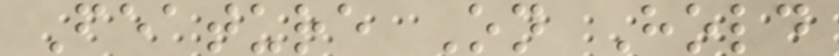Feature On Hold
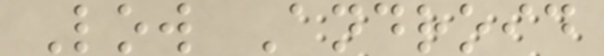Low Android
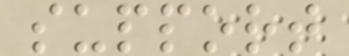support
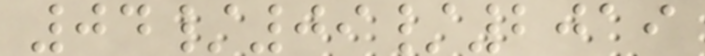04/09/2019
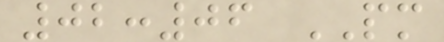02:06 PM
